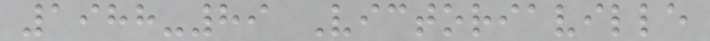1988-89 Victoriaville
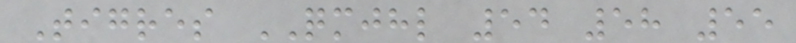Tigres QMJHL 54 58 55
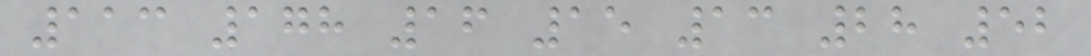113 178 16 15 13 28 52
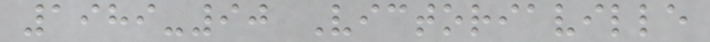1989-90 Victoriaville
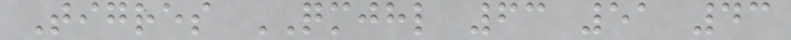Tigres QMJHL 63 51 43
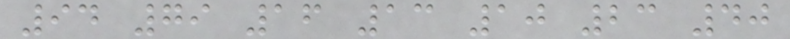94 79 16 13 10 23 40
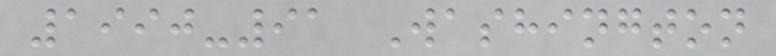1990-91 Washington
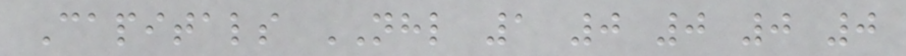Capitals NHL 1 0 0 0 0
